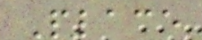Place
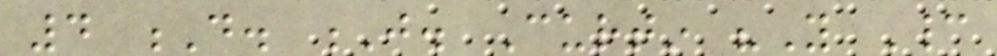4 D. J. Curtin "You Cannot
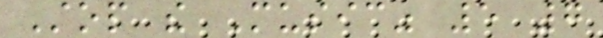Stop the Music" 5 7
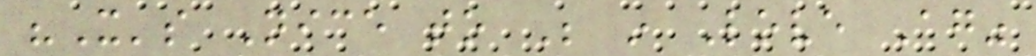"It's Nice to Be in Love Again"
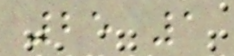25 1
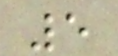5
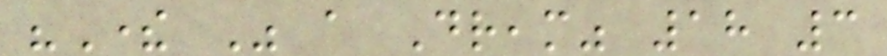"There Was a Dream" 18 3
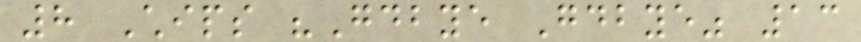8 Chips "Goodbye Goodbye" 13
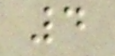4
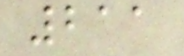211
